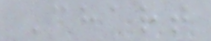Chart
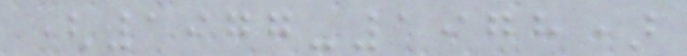(1977-1978)
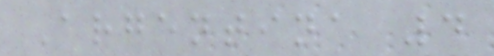Argentina 4
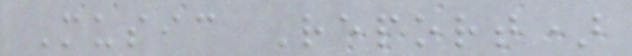Music Report)
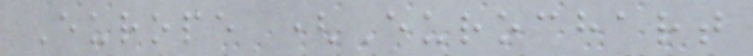Europe (Eurochart
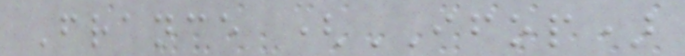France (IFOP)
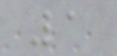1
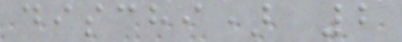dischi) 2
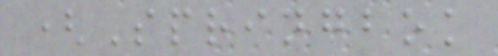(Springbok
